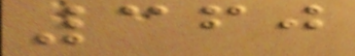360
